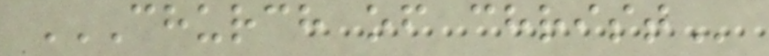CHURCH OF CHRIST
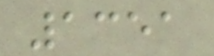1351
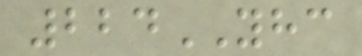224YHC
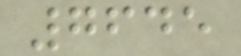7645
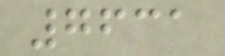7631
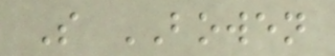S BOWEN
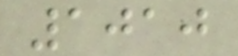1010
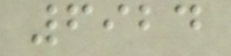6924
